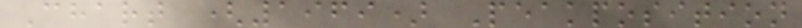Chart (1969) Peakposition
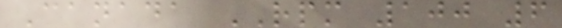Canada RPM 100 6
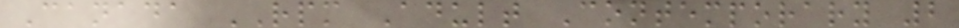Canada RPM Adult Contemporary 2
